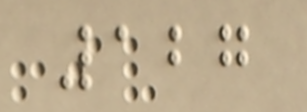127
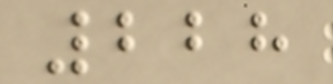228
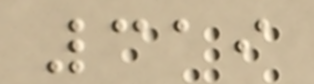319
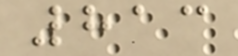813
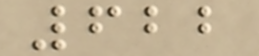622
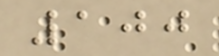100
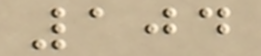104
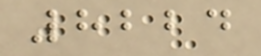8224
